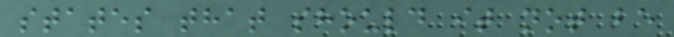states that should it not be
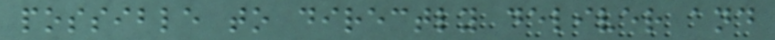possible to directly deliver and
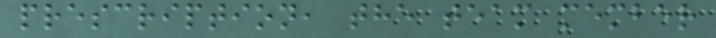prescription, the team member
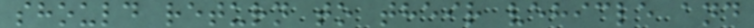should return to their vehicle and
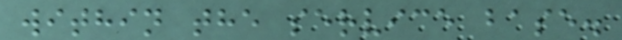within the service base.
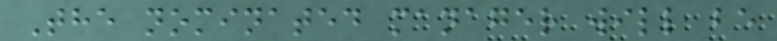The nominated manager will be
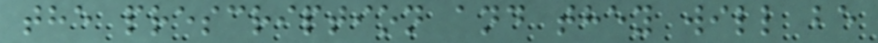the prescription and they will be
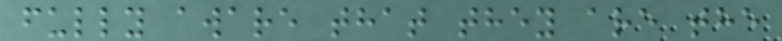fully aware that they are the
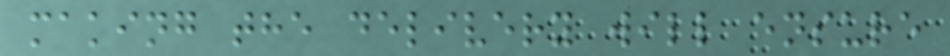making the delivery will ensure
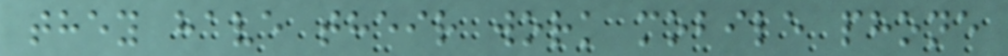they have their work mobile phone
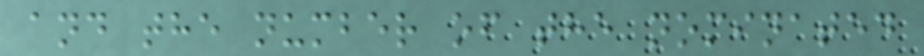and the number of the nominated
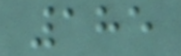185
